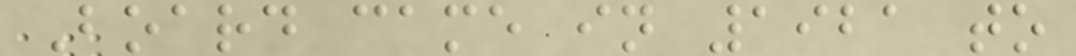Board came in 1921 to
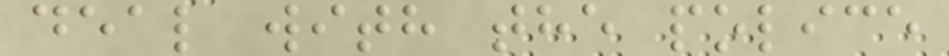deal with the police
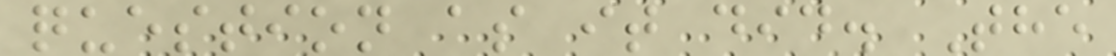question as it did. The
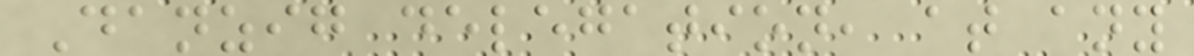Danzig delegation, at any
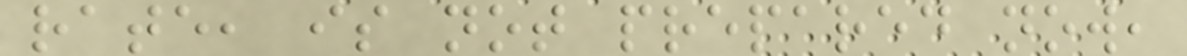rate, is not prepared now,
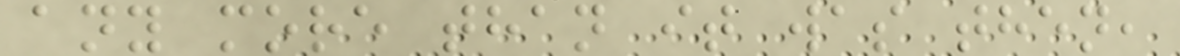any more than it was then,
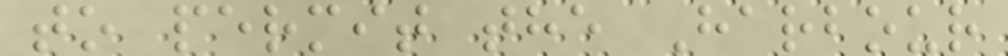to permit the Harbour
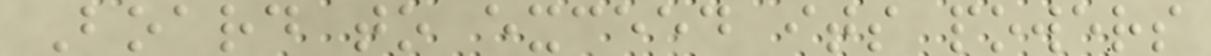Board to exceed its powers
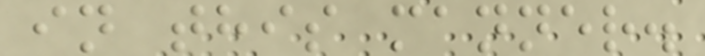in this manner.
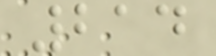214
